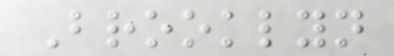Brooklyn
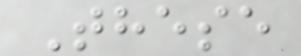These
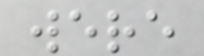were
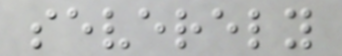severely
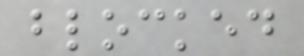blocked
